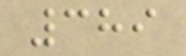389
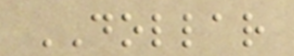DOLLAR
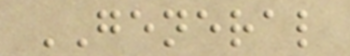GENERAL
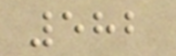582
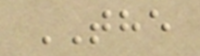THE
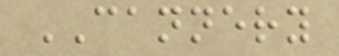CANNERY
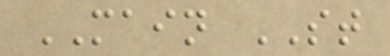MAIN ST
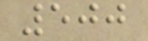500
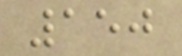150
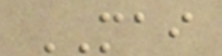MAI
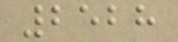2528
